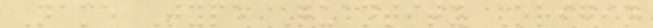Name Type Quantity Origin
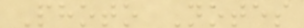Photo Notes
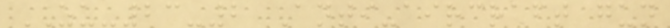ZU-23-2 Anti-aircraft gun
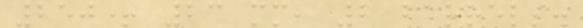250+ 23 mm, 2 barrels.
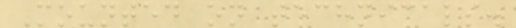Mounted on technicals.
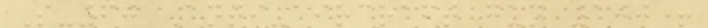S-60 Anti-aircraft gun 100+
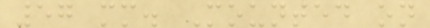57 mm. Mounted on
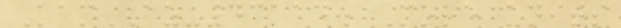KamAZ-43114. More units
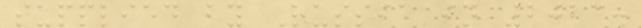supplied by Russia in 2023.
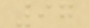97
